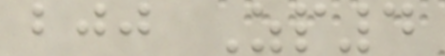bjj Zp4
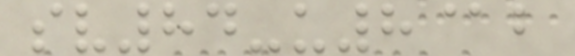sv84-u8@b
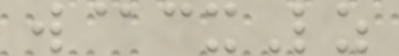w@cxLz
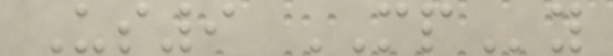Us9 MPy
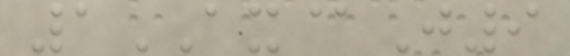1AX@J9
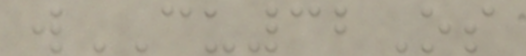wCU32Os
